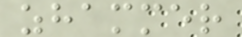zhammer
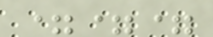===
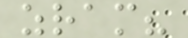zram?
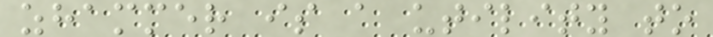zhammer is a utility to
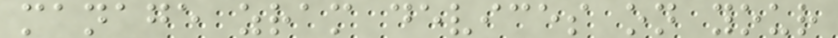manage zram devices on your
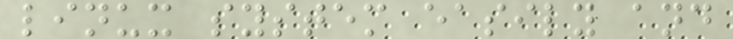linux system easily and
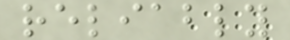reliably
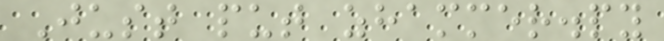Just put zhammer.py
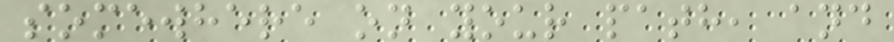somewhere on your path, and
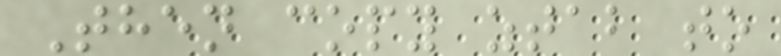Then copy ztab to
